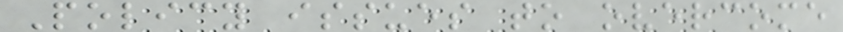Policy issues to overcome
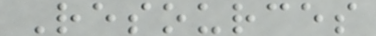Resources
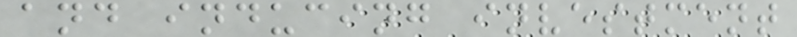and inducing investment
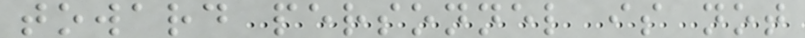toward personnel is not
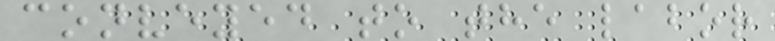conveyed to the labor
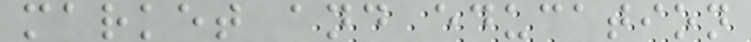market and education
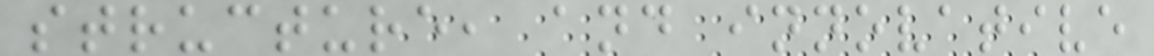structure, and innovative
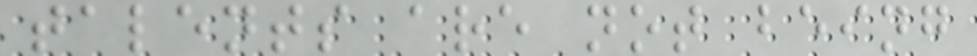talents are not being
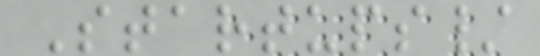Startups/
